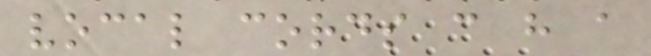vocal cords can have a
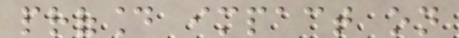profound impact on
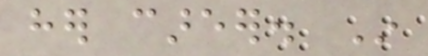her career. In
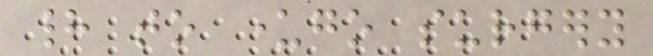had to undergo surgery
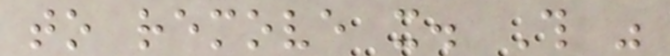to remove it. This was
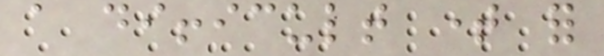a difficult time for
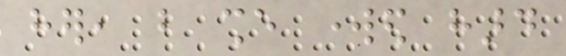her, but she worked hard
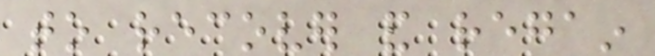to recover and regain
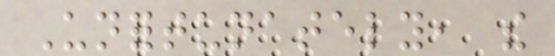Unfortunately, the
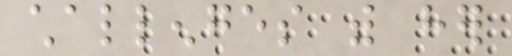challenges with her
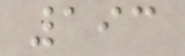193
